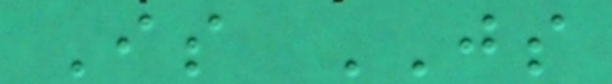Is JS
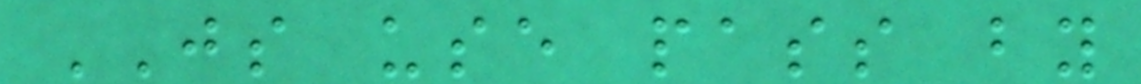JS use pass by
